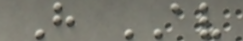H AV
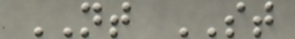NT ST
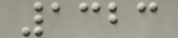1323
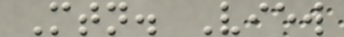Mtn. View
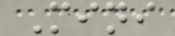Mini
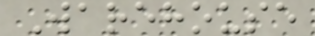Warehouse
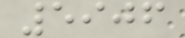5906
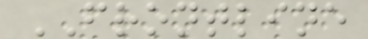FRONTLINE
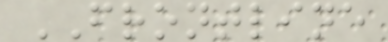FRONTLINE
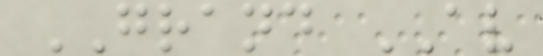GRAND AV
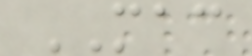MAC
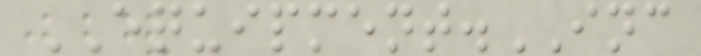EQUIPMENT.INC
